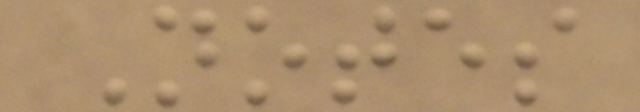Notes
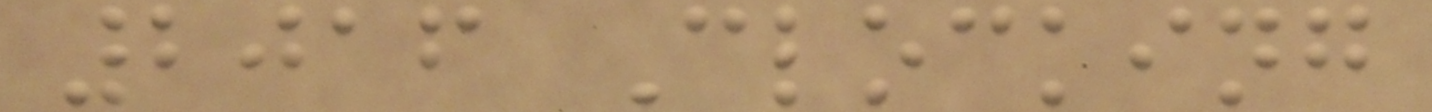2016 Clocking
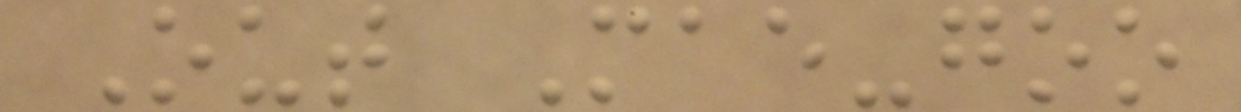Out Mae-goo
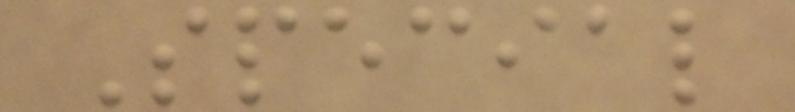Special
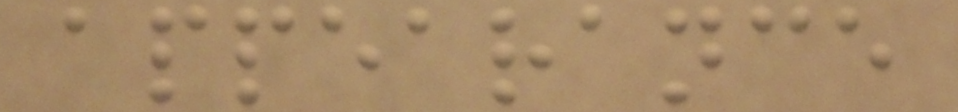appearance
